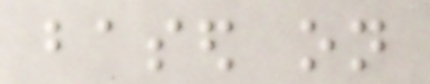based on
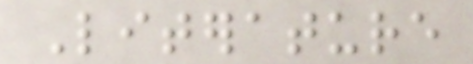Literature
